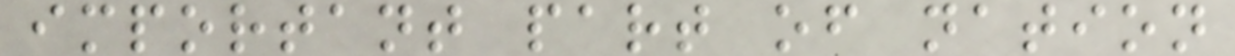important part of nation
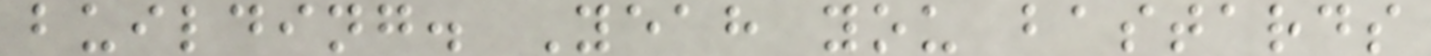building. Yeah you bastards
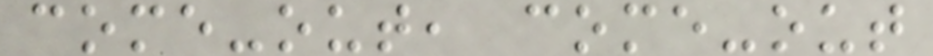come-out, come-out
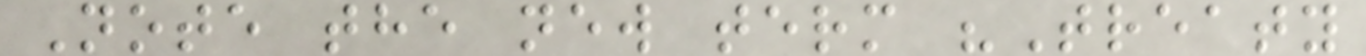Note the new term "Treaty
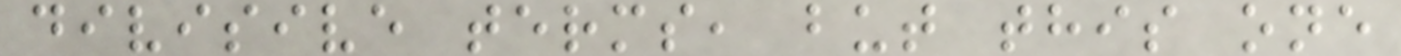divisive terms, but this one
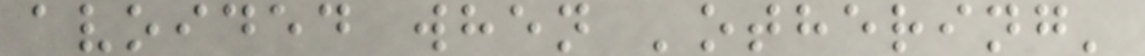avoided when 'othering'
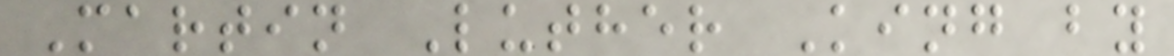Martin Luther King by
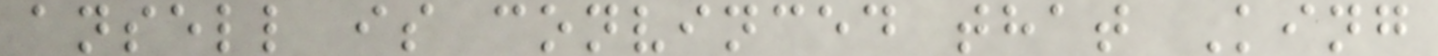ansell is convinced that King
